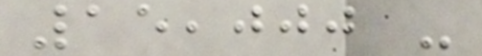15,000 -
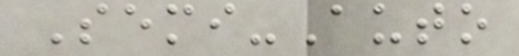Semi-Auto
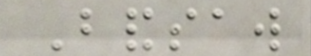Bandsaw
